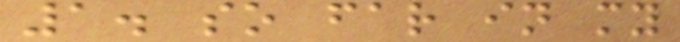1. so far in my
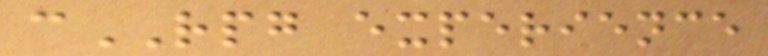cRPG experience
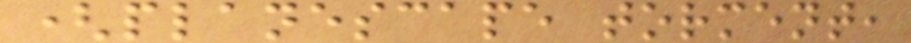(planescape torment,
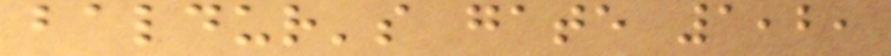baldur's gate 1,2,
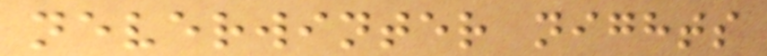neverwinter nights
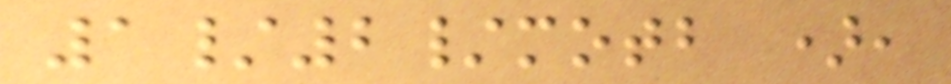1/2/motb ),
